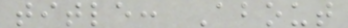title: About
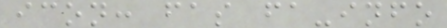icon: fas fa-info
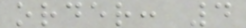order: 4
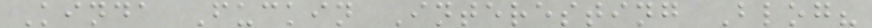Kinda Fuckin Interesting Blog?
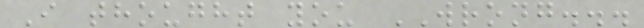I thought you WRONG...
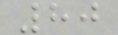80
